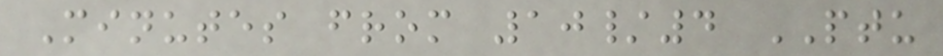Minutes from 10/4 PTU
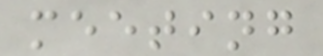meeting
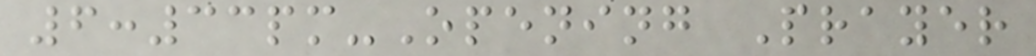6:33pm-Opening Prayer
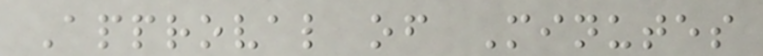Approval of Minutes
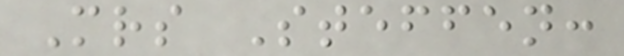Mrs Steffen:
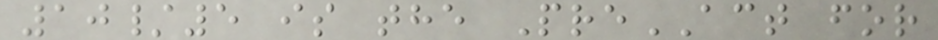10/5 is the PreACT for
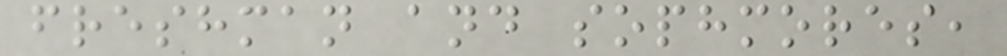freshman and sophmores,
